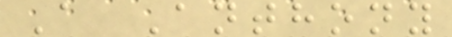A Anthony
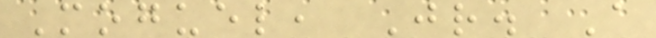Moguel, Jr. A
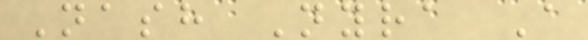Nash Nyra A
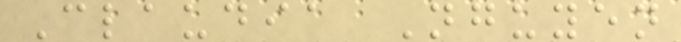Claudia Nguyen
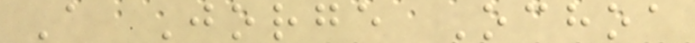A Jorge Ochoa
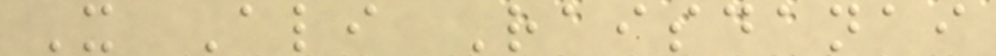X Ali Raisdanai
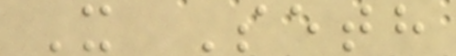X Seth
